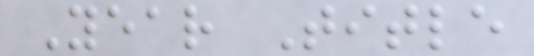Year Title
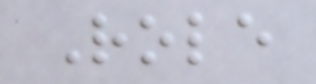Role
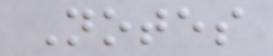Notes
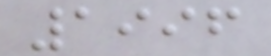1996
